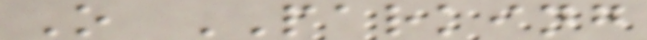O PARKING
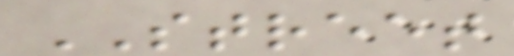STREET
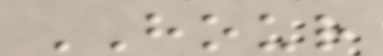HOUR
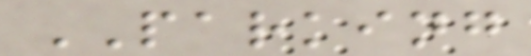PARKING
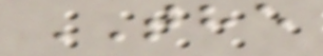THE
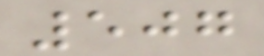507
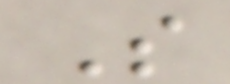S
